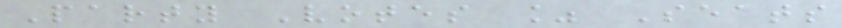Party Votes % Seats
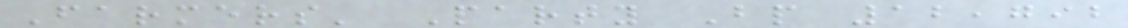Farmers' Party Bp 12,792
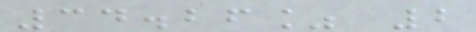34.26% 2
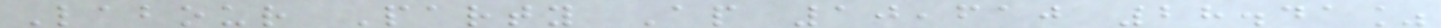Labour Party Ap 10,610 28.41%
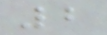2
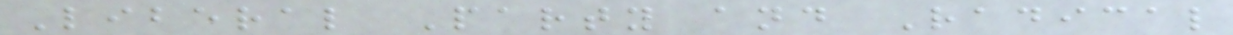Liberal Party and Radical
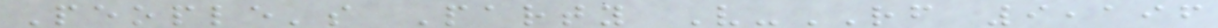People's Party V-RF 9,196
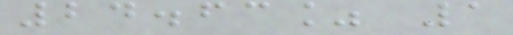24.63% 1
